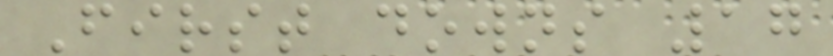First downs 17
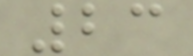23
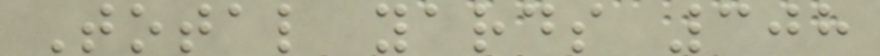Total yards 308
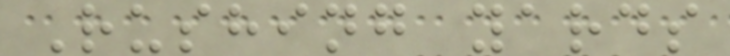Rushing yards
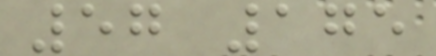57 175
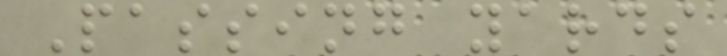Passing yards
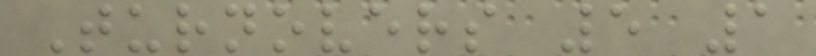Turnovers 5 1
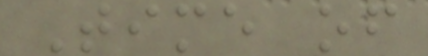Time of
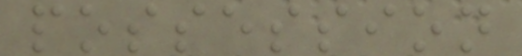possession
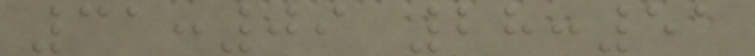31:09 28:51
